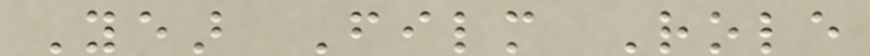Year Film Role
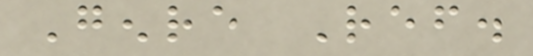Genre Ref.
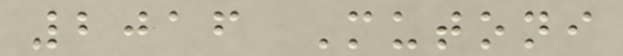2016 Mutoni
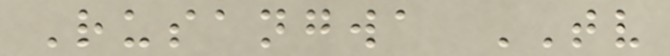Rusangwa TV
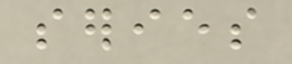series
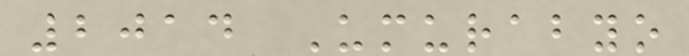2014 Umurabyo
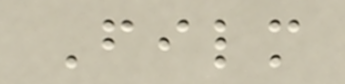Film
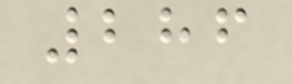286
